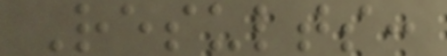Results:
